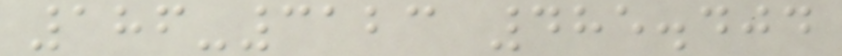186-3123 485.404
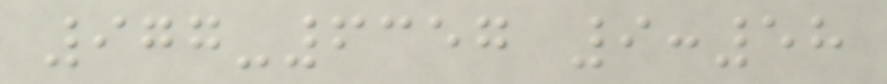977-6357 9:58
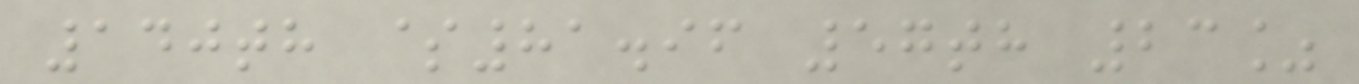140th $81.96 57th 23%
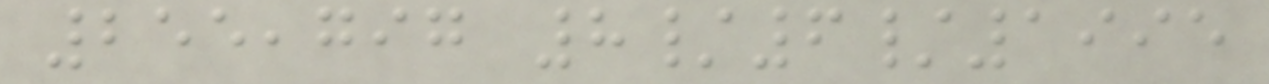255,797 8/6/1995
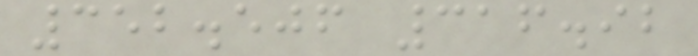352.506 316.92
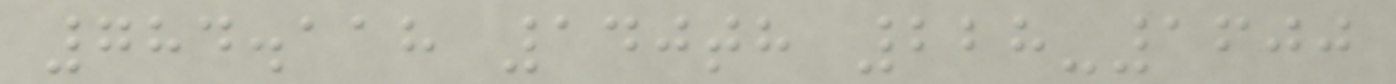784.118 140th 228-1600
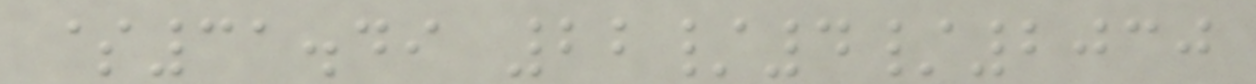$31.49 22/4/2030
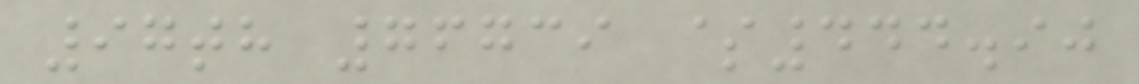97th 76739 $444.90
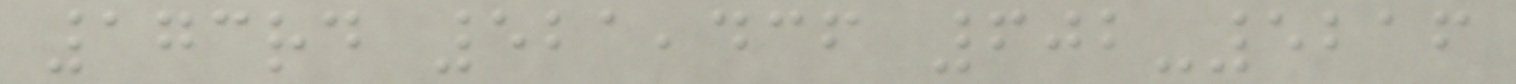173rd 521,436 602-5216
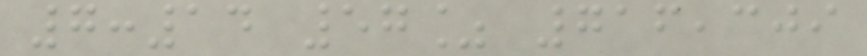7:14 57% 716,309
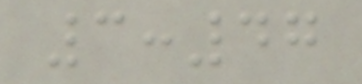3:47
